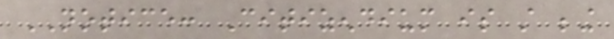NOTICE: Citizendium is still being
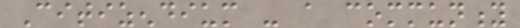Citizendium - a community
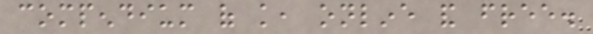compendium of knowledge, online and free.
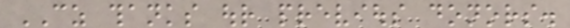CZ thanks our previous donors.
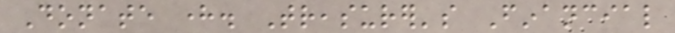Donate here. Treasurer's Financial
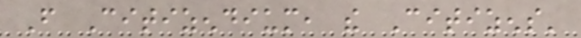From Citizendium, the Citizens'
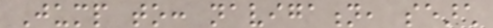Jump to: navigation, search
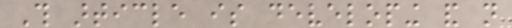This article is developing and not
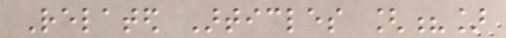Related Articles [?]
